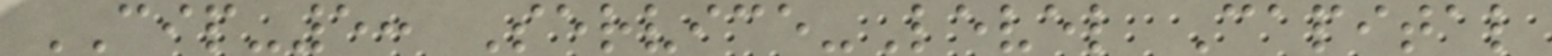CIP-5: Service-Level Capital
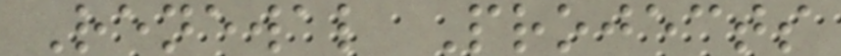Renewal Projects
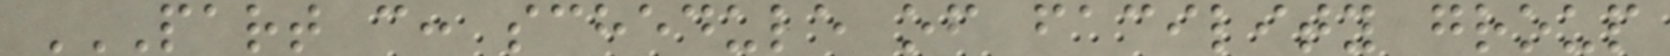PART C: SCHEDULE OF FACILITY GROUP
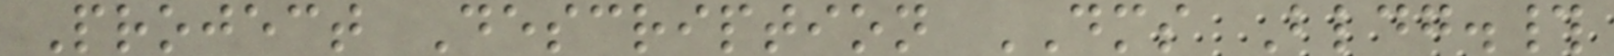Project Description DMS Bldg.#
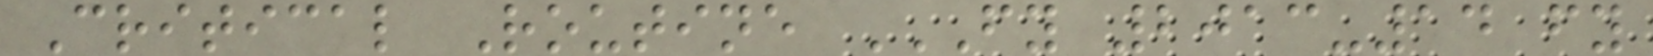Critical Routine FY 2013-14 FY
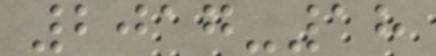2017-18
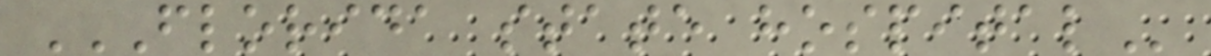FLORIDA STATE HOSPITAL
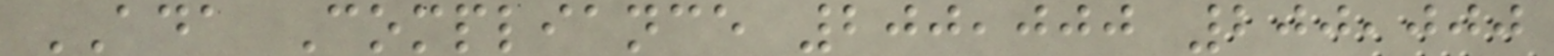ADA Compliance 200,000 200,000
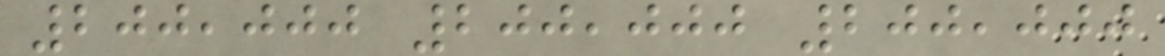200,000 200,000 200,000
